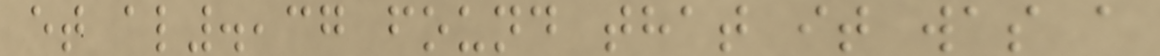et al.,37 found that it was a
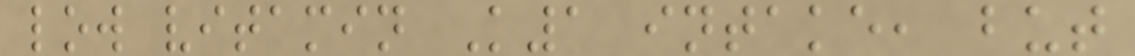low vitamin K1 intake, but
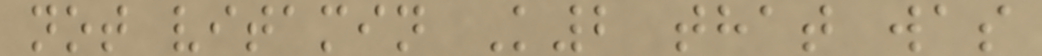not vitamin K2 that was
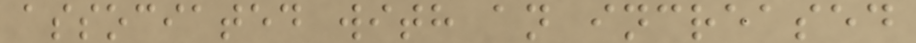associated with an increased
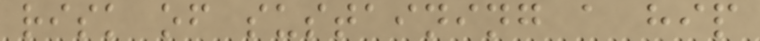risk of sustaining a hip
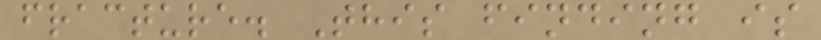fracture. This finding is
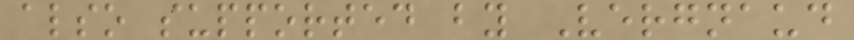also supported by Vergnaud
